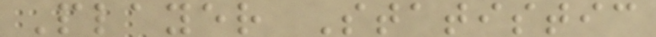Player Statistic
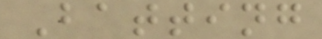Batting
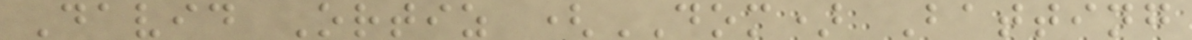David Ortiz (DOM) Batting
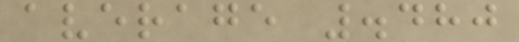average .480
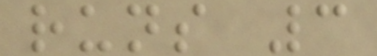runs 3
